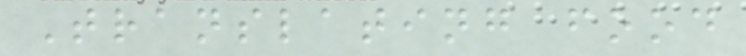Translating food
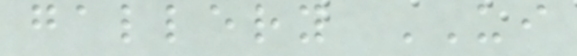gallery UI
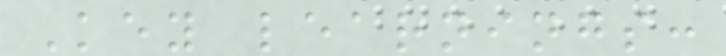Key learnings:
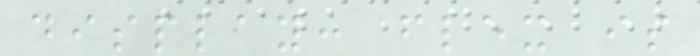display: flex is
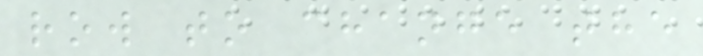row to change the
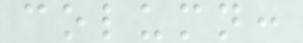column:
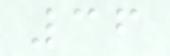36
